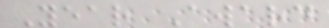Year Award
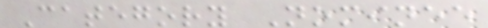Category Nominee
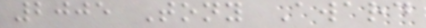2005 Tony Award
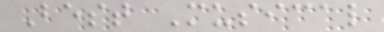Best Musical
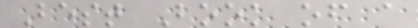Best Book of a
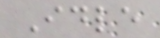Idle
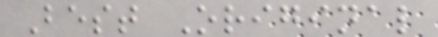Best Original
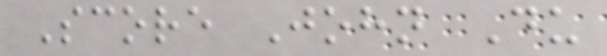Score John Du
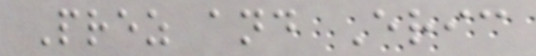Prez and Eric
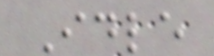Idle
